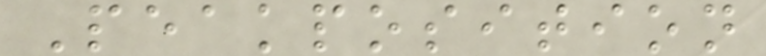Peakposition
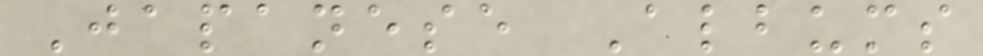Japanese Albums
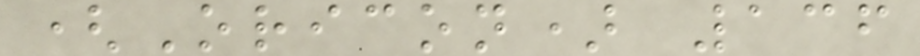(Oricon) 136
